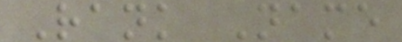Rank Name
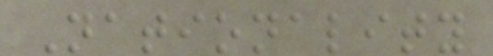Nationality
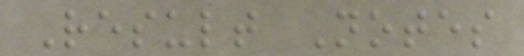Result Notes
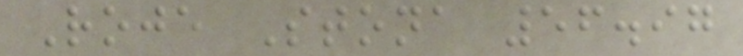Roje Stona 56.97
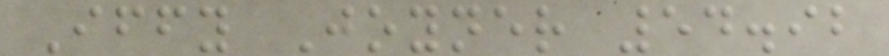Iffy Joyner 54.92
